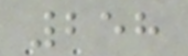258
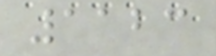1123
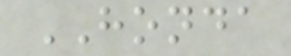HONDA
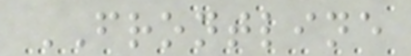FRONTLINE
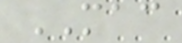MAC
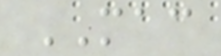MAC
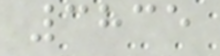3835
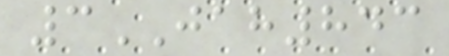3JAH843
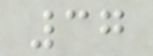37
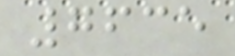7635
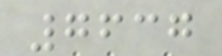7637
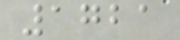1721
